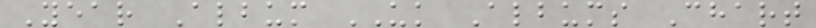Year Album UK Albums Chart
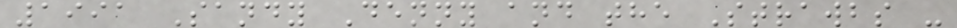1991 Sandy Denny and the Strawbs -
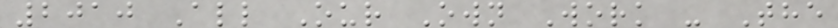2010 All Our Own Work - The
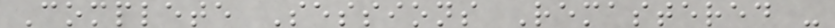Complete Sessions Remastered -
